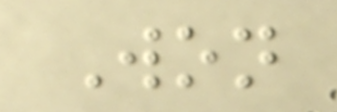Won
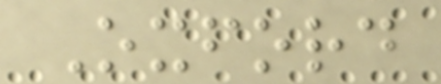Oxford
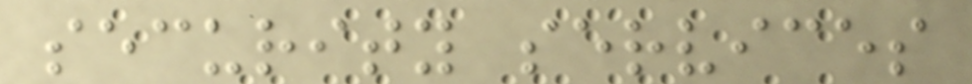security services
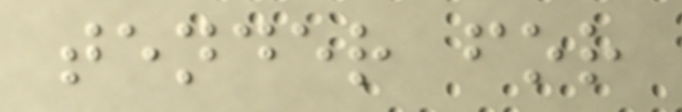tender for
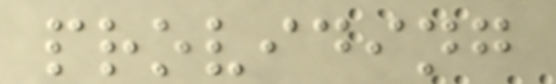providing
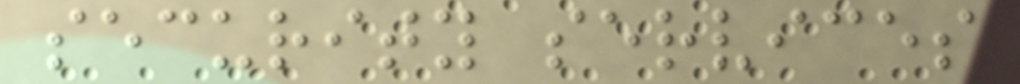security services
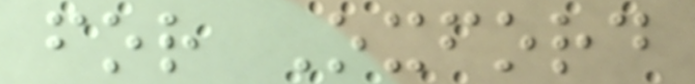for Oxford
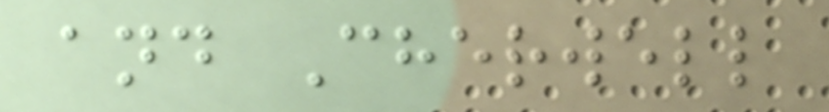and Cherwell
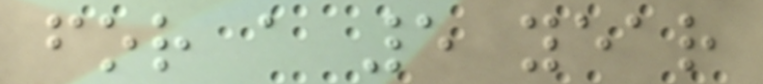for a 5 year
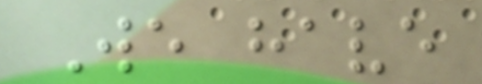We have
